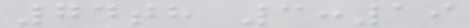74th 3:19
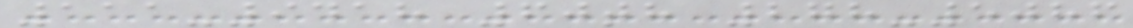111-9418 60th 278-5086
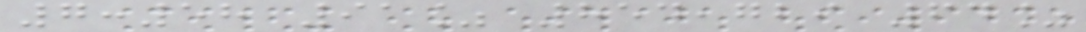7:58 91% 854,729 64%
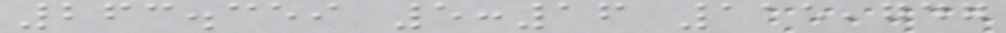263.359 5:16 115,747
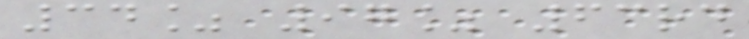34% 97% 63rd
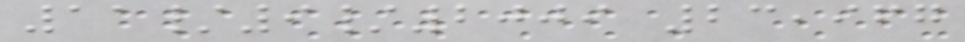11/9/2009 23,967
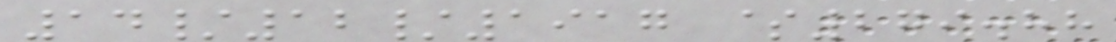14/12/1917 $279.88
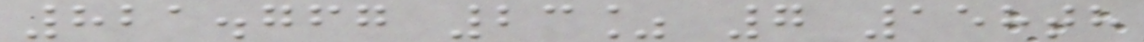821.767 23% 7 158th
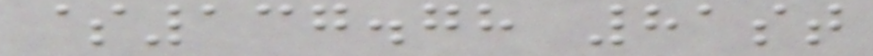$137.78 81st
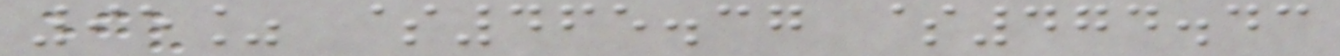95% $465.37 $474.43
